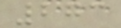273
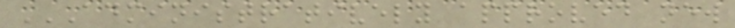ADMINISTRATIVELY APPROVED NEW
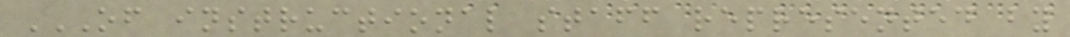OF INSTRUCTIONAL STAFF REPRESENTED BY
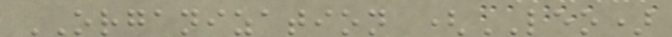ORGANIZATION (LEO)
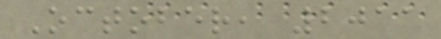October, 2011
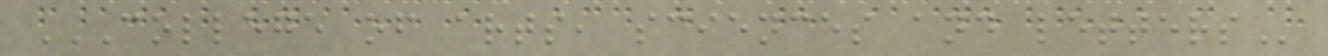COLLEGE OF ARTS, SCIENCES AND LETTERS
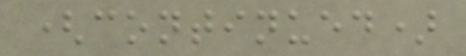(continued)
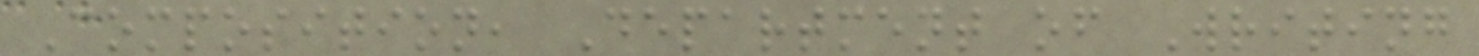Composition, Department of Writing
